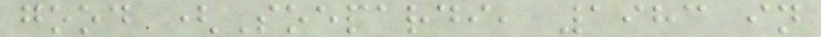good (Soepardi, 1983 in
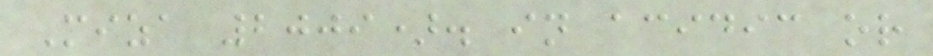Miza 2009). in acidic or
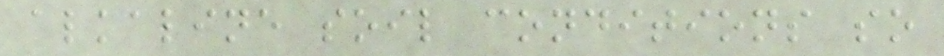alkaline soil conditions so
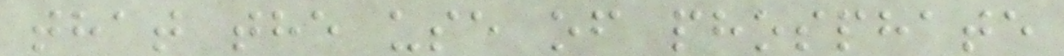that the use of phosphate
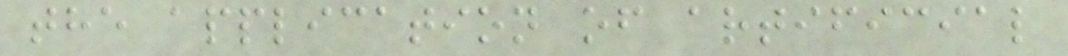the application of artificial
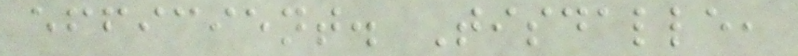efficient. Tisdalle,
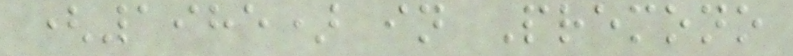(1985) in Premono
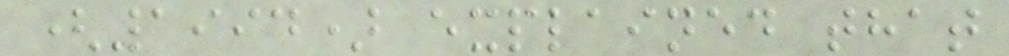(1994) explained that
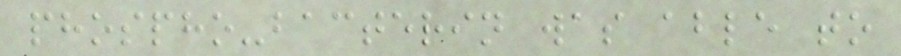phospho-bacterin was able to
